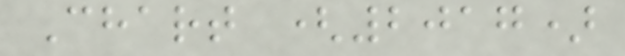Chart (2017)
